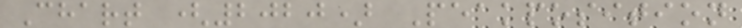Chart (2020) Peakposition
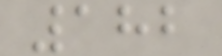182
